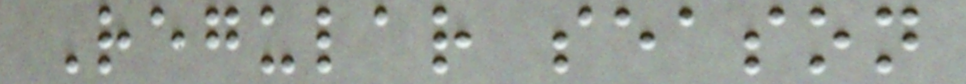Regular season
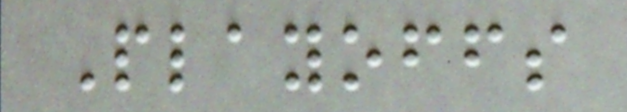Playoffs
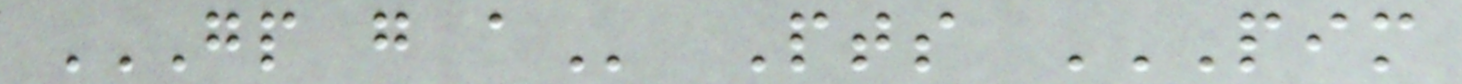GP G A Pts PIM
